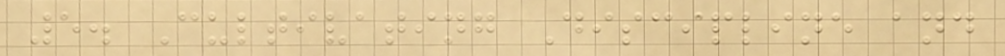5. Cultivating Discipline and
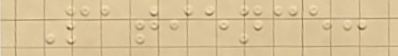Patience:
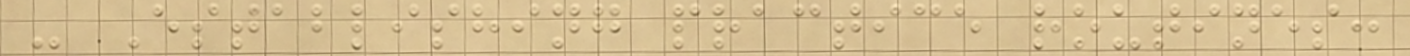- Establishing practice routines:
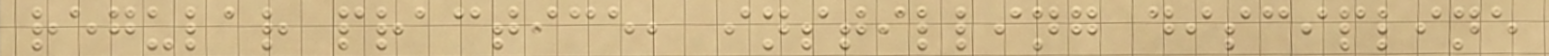regular practice, instilling discipline
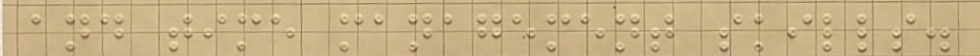and time management skills.
